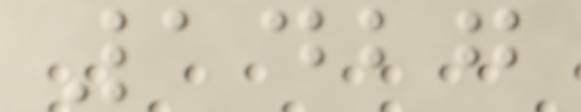1427
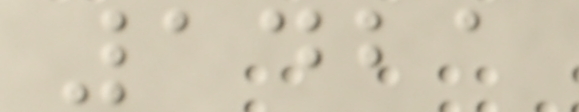1421
